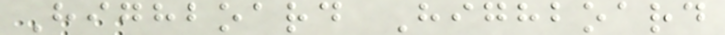Highboard Highboard
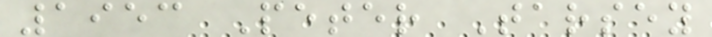1953 Peter Tarsey
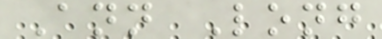Ann Long
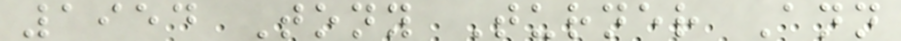1954 Tony Turner Ann
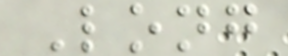Long
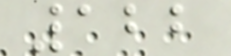122
